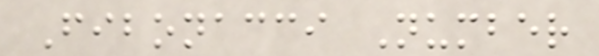Fibonacci Number
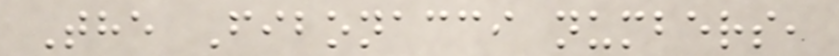The Fibonacci numbers,
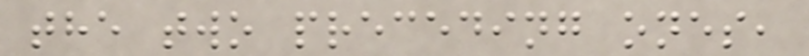the two preceding ones,
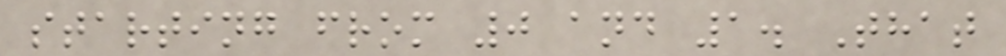starting from 0 and 1. That
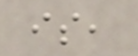is,
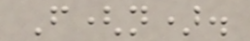F(n).
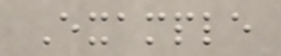Example
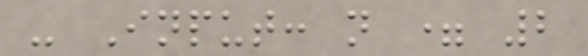- Input: n = 2
